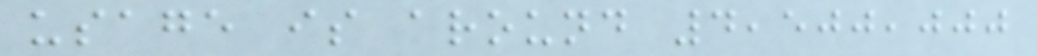usage is around 4,500,000
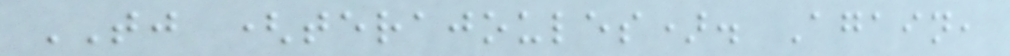TJ (terajoules). Again,
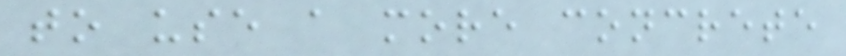to use a more concrete
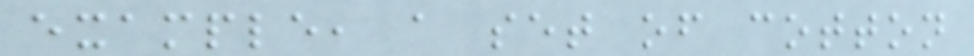example, a set of cotton
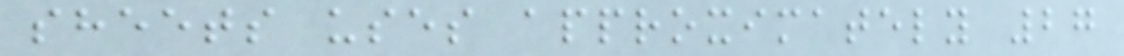sheets uses approximately 27
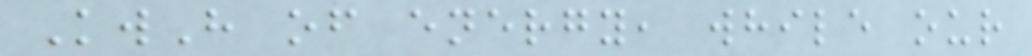KwH of energy, while our
